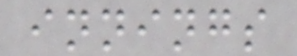innings
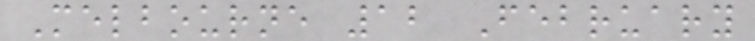Melbourne 12 February
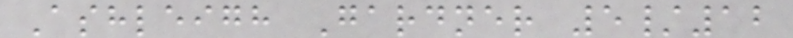Ashleigh Gardner 5/12
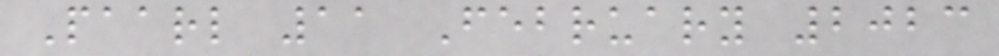Paarl 11 February 2023
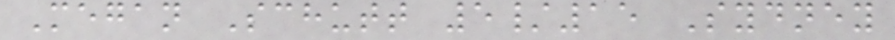Megan Schutt 5/15 Sydney
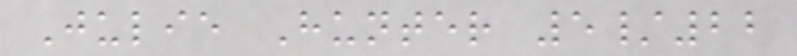Julie Hunter 5/22
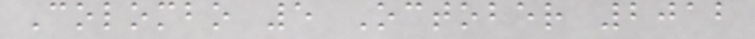Colombo 5 October 2012
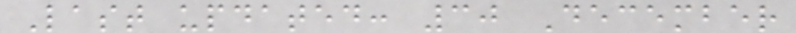Last updated: 30 December
